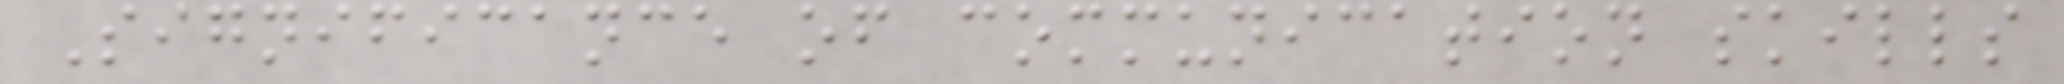Significance of communication skills
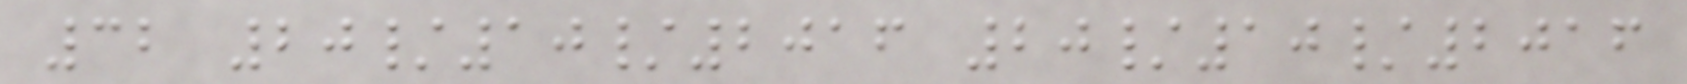32 20/10/2016 20/10/2016
